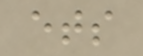ets
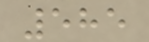585
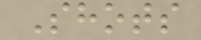Shots
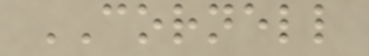CORNELL
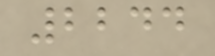2244
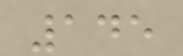145
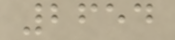2654
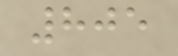805
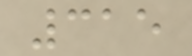315
